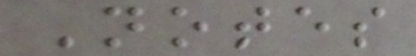Notes
